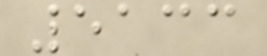5133
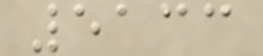5133
